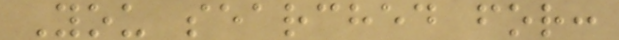You searched for:
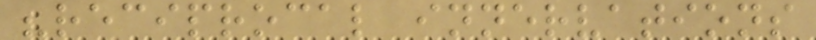"reciprocal innervations
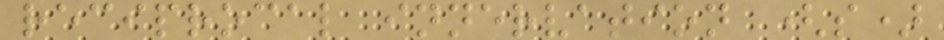reciprocal innervation (s)
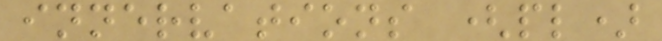innervations (pl)
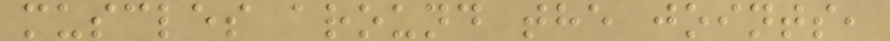muscles around the joints,
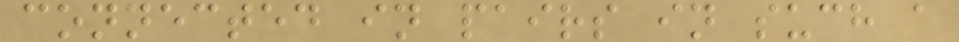connected in pairs in such a
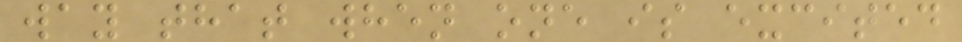way that when one is excited
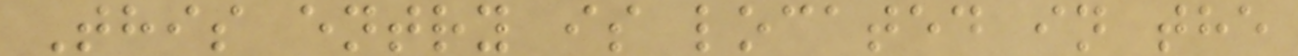This entry is located in the
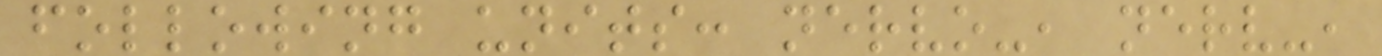following units: nervo-, nerv-,
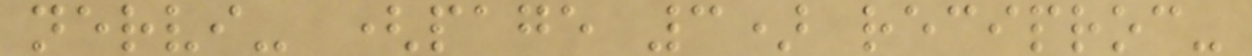nervi- (page 3) reciproc-
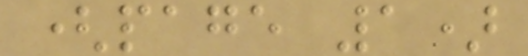(page 1)
